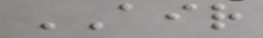AIR
